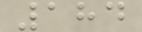184
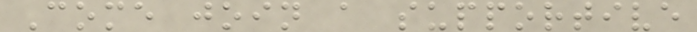Come join a supportive
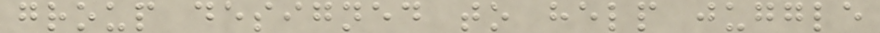group designed to help juggle
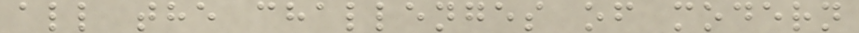all the challenges of modern
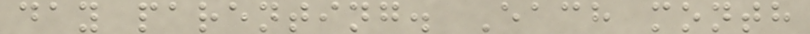day parenting. Each month
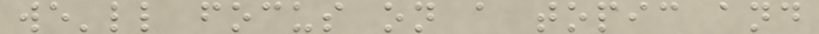we'll focus on a topic and
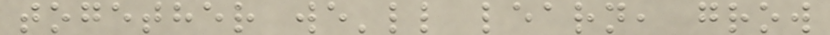together we'll learn, grow
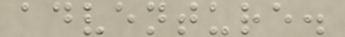adventure.
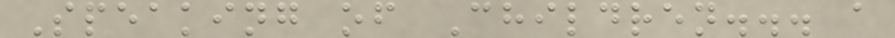Speaking of Children... a
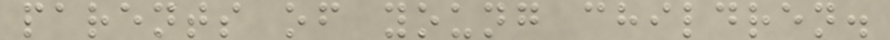parents of young children.
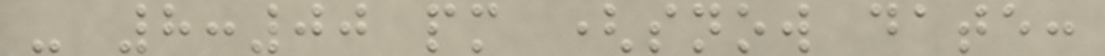- 8:00 pm (snow date:
